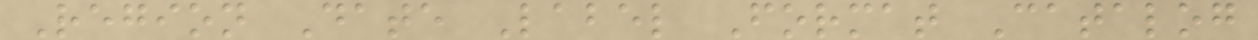Region Date Label Format Catalog
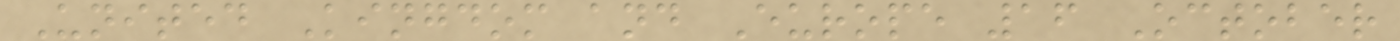United Kingdom and Europe 16 October
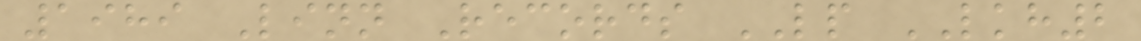1989 Linn Records LP LKH2
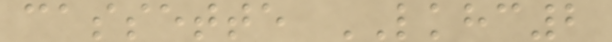cassette LKHC2
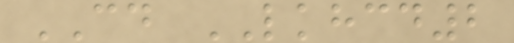CD LKHCD2
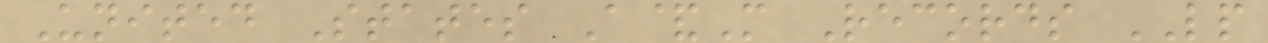United States A&M Records LP
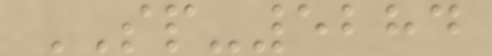SP-5284
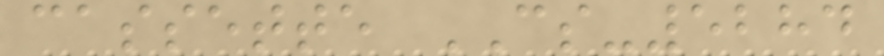cassette CS-5284
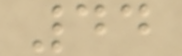44
